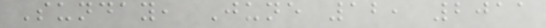Sunday, June 12, 2011
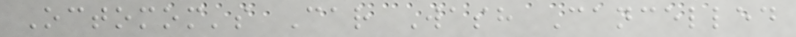Octomom's Car Wash Cancelled
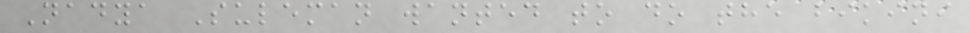Nadya Suleman wanted to do the bikini
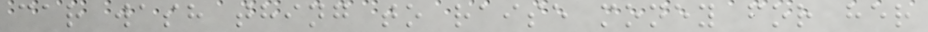car wash thing to raise money for her
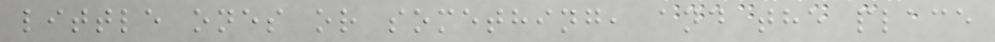little ones or something, and the place
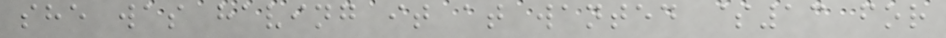she was having it at wanted $13 for
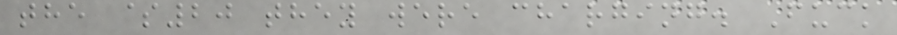the $20 they were charging. Fuck
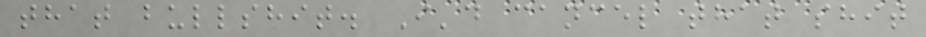that bullshit. I'd cancel that shit
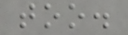too.
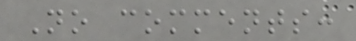No comments:
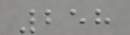258
